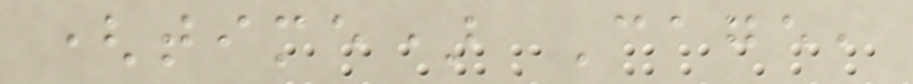(time) Cage,
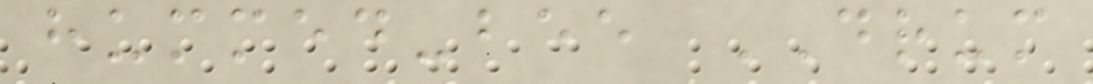hummed-bee DRUM
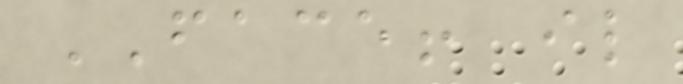FACE! il
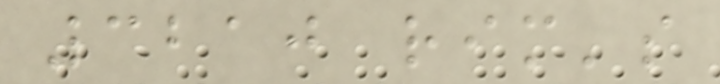3210 rim's
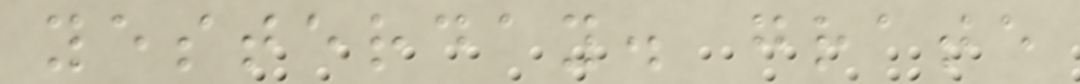yesterday. grate
